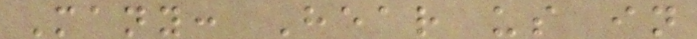Many: Hear us in
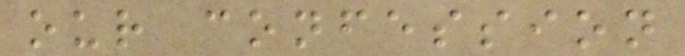our confession
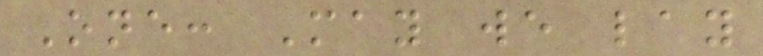One: May we lay
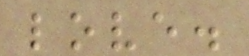love.
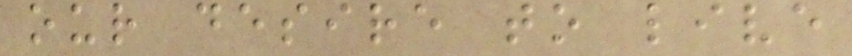our desire to live
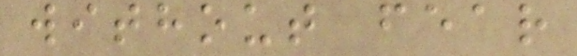without fear
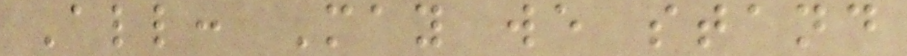All: May we stand
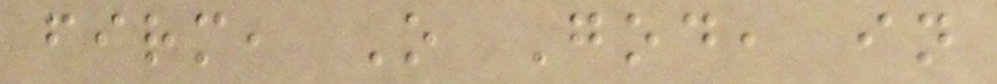firm, O God, in
